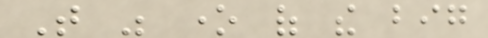That was one of the big
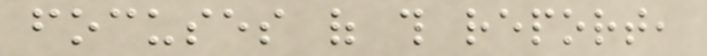focuses of this report,
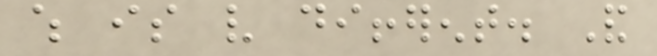which is very different. And
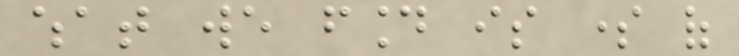what we found is some of
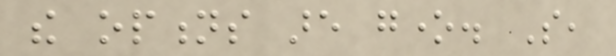the options are gone. So,
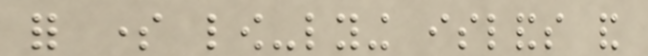for some low-lying islands and
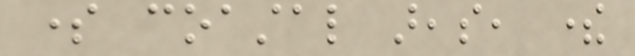some coastal areas, there
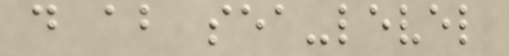do about sea-level
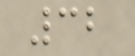32
